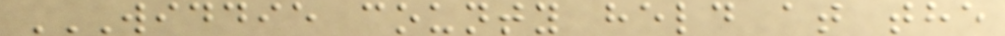WIDDIE COUNTY HELD AT THE
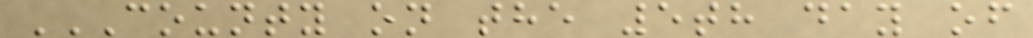COUNTY ON THE 5TH DAY OF
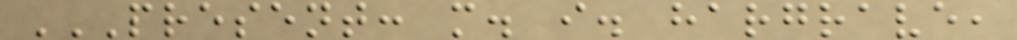PRESENT: M. I. HARGRAVE,
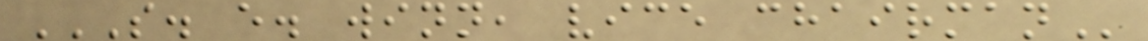S. E. WINN, VICE CHAIRMAN
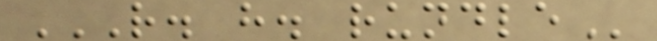R. H. RUNDLE
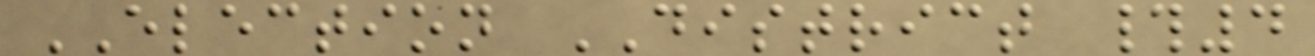ELECTION DISTRICT #4
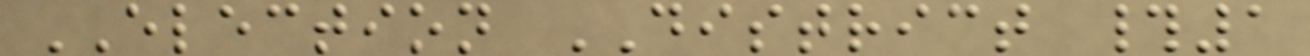ELECTION DISTRICT #1
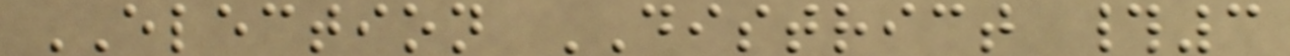ELECTION DISTRICT #3
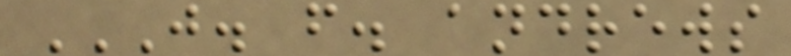J. F. ANDREWS
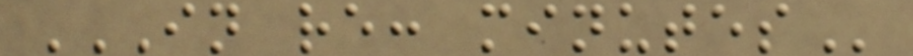IN RE: MINUTES
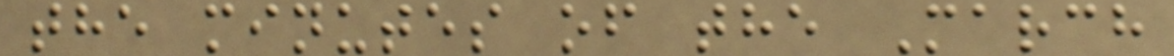the minutes of the March
